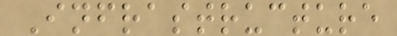Infrastructure
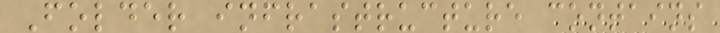Folder infrastructure contains
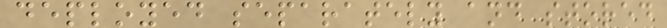deployed separately and stored
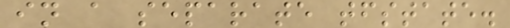in a separate tfstate.
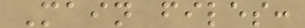Main files:
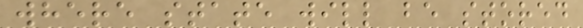where state will be stored
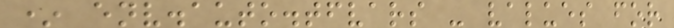* env.auto.tfvars - values for
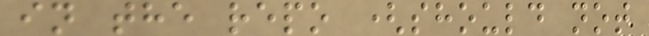in the repo (should not
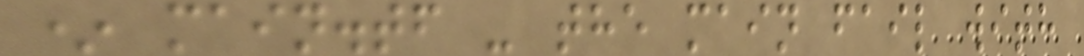* main.tf - the main fail with
